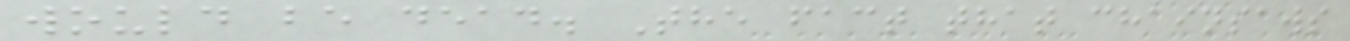would be dead. The fact that chainsaws
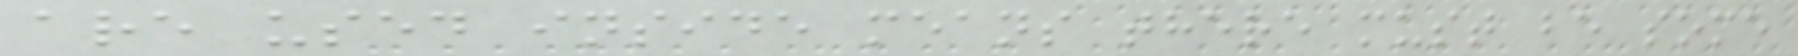are used inside means there must be some
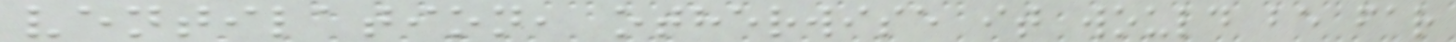ventilation, otherwise it would be far
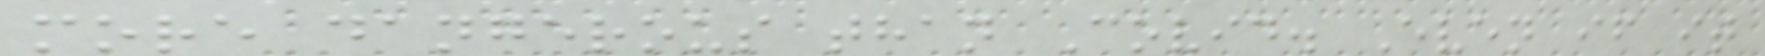more dangerous than Covid. Even if it
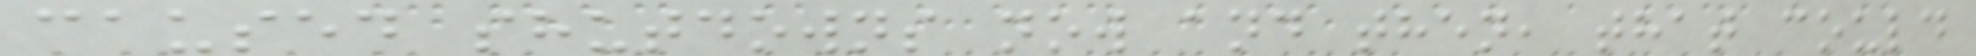caused shutdowns now and then, that could
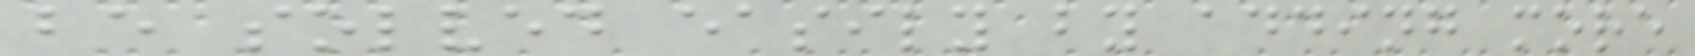be solved easily by adding more
